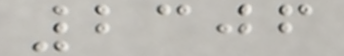2306
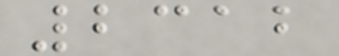2312
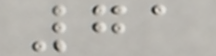71
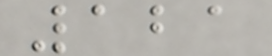121
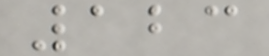123
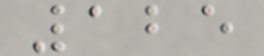125
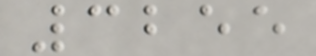3255
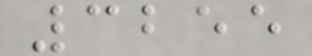3255
